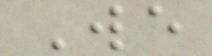We
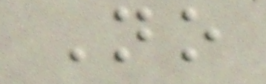No
